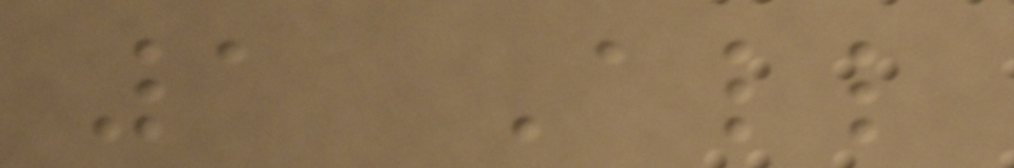1 All
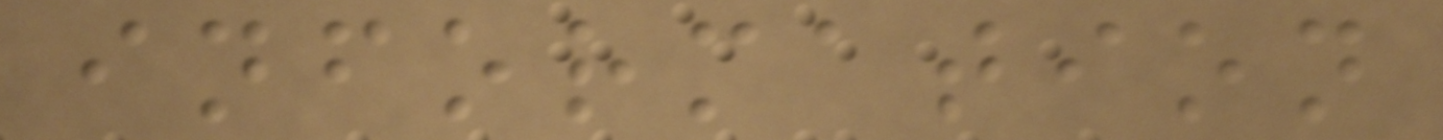information
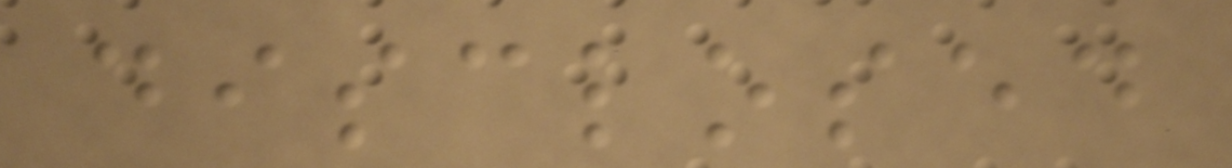disclosed
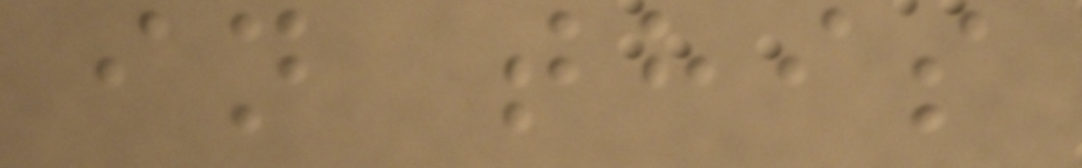in this
